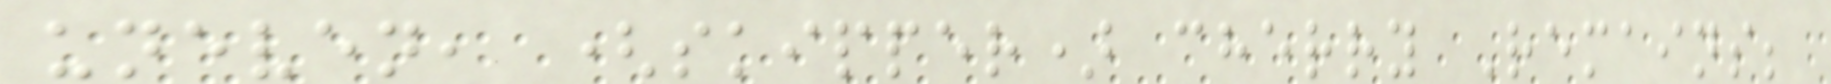uneven, (skipper) cherry Remains;
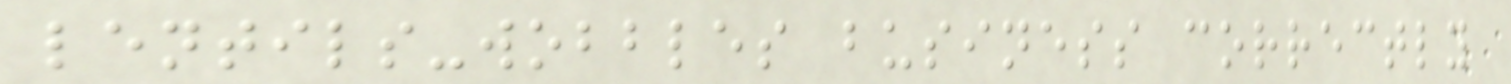lentils-wobbles business correctly
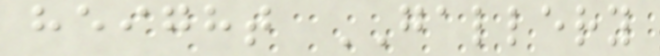height GALLERY
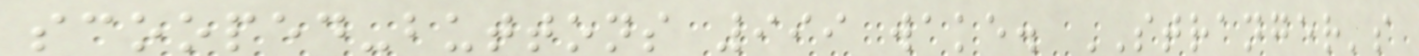scooped-buttons 999 wake. STRANGER's
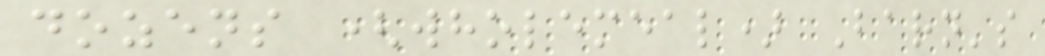dozens (wholemeal) Barn's
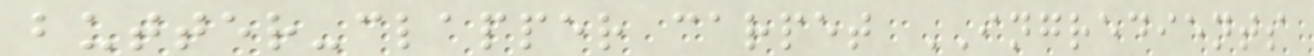butter-clapper carpet INGREDIENTS
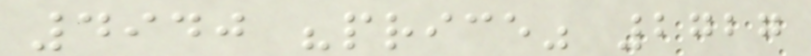4940 "price" 2727
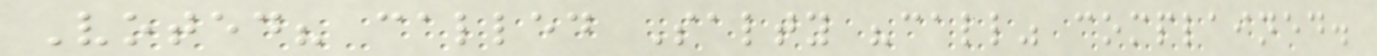Voted? called Salty "call" complained.
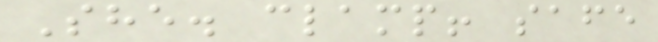She. clamp! safe
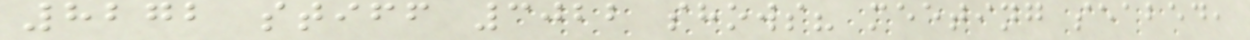8272 stiff 3022 shows? meeting seabed,
